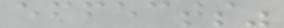effects"
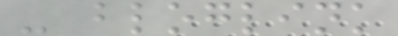- bloglink
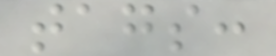tags:
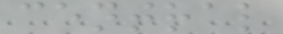central
